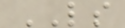LS
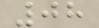08
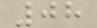08
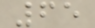65
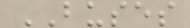BUSES
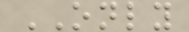ONLY
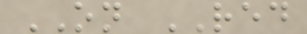ON RED
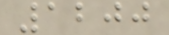1200
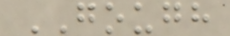GOUGH
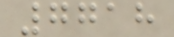7718
